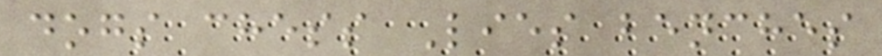dogs chess Lies benches
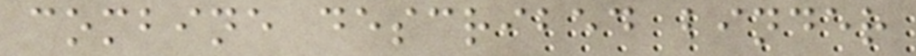combine described binder
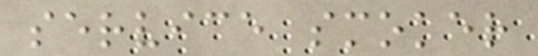service smoker
